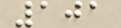101
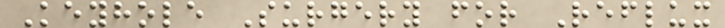Keyhole Surgery for Reflux
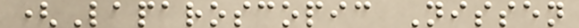(Laparoscopic Nissen
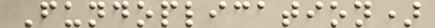Fundoplication)
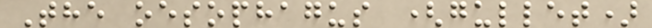The oesophagus (gullet)
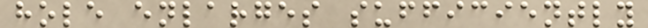hole enlarges sufficiently
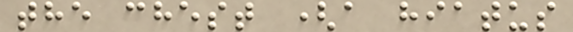the chest (a hiatus
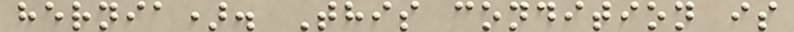hernia). This condition is
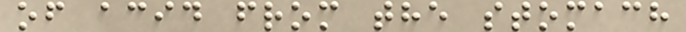of acid from the stomach
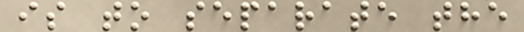is to separate the
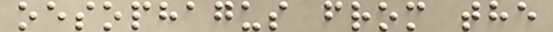oesophagus from the
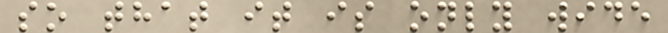so that it is only wide
